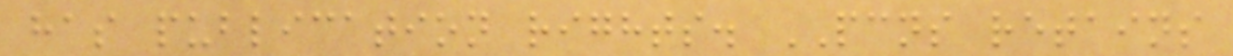has publication rights. PCNS retains
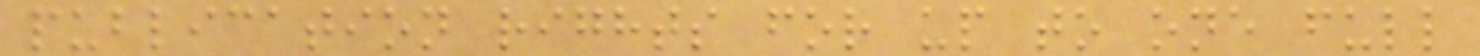publication rights for up to one full
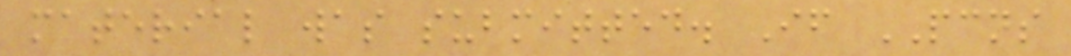material was submitted. If PCNS
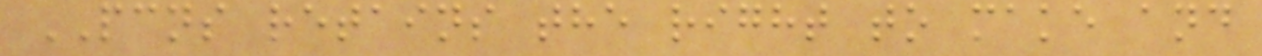PCNS retains the right to make and
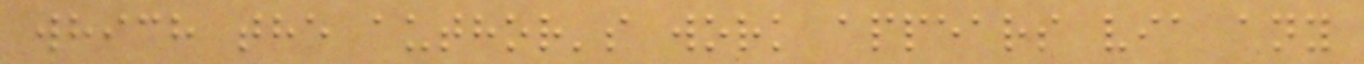which the author's work appears via any
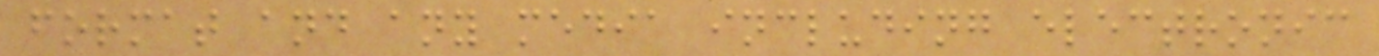format and any media including electronic
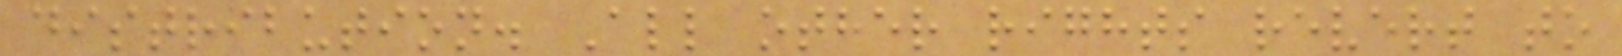distribution. All other rights revert to
